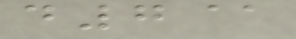d7@
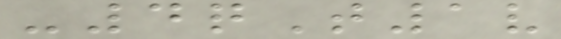-4qT1v
